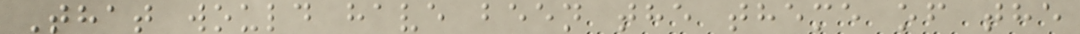That would have been the theme of the
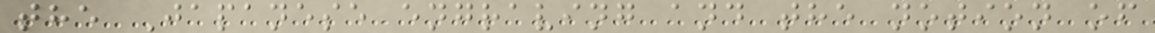the Japanese engraving and the notion of
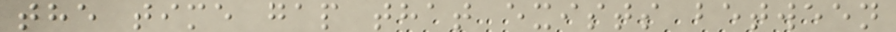the time gap that exists between
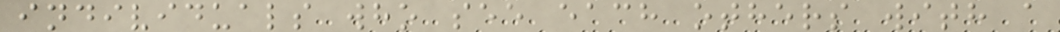individuals who see each others with a
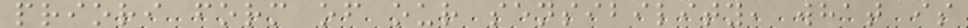priori form of our sensibility, what is
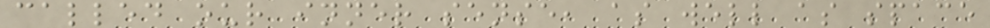called our inner sense, as well as space
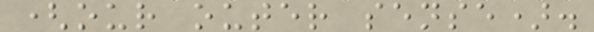(our outer sense).
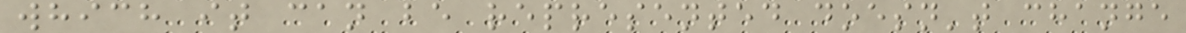which it can be represented doesn't change
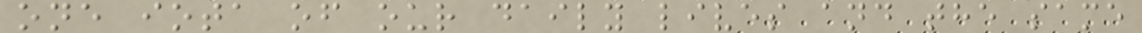one iota of our daily lives and the same
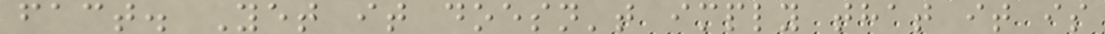fact. Yet it doesn't imply that it is
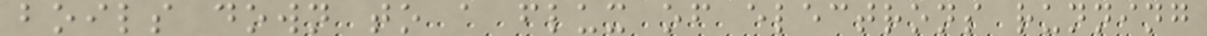boils down to a flux of electrons running
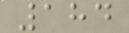184
